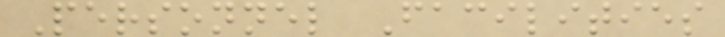Personnel Facilities
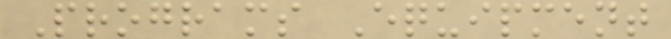Programs Equipment
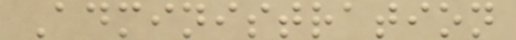Administration
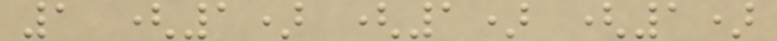1 (1) (1) (1)
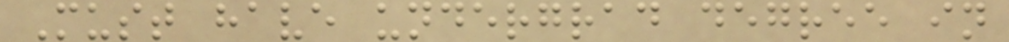Must have undergrad degree in
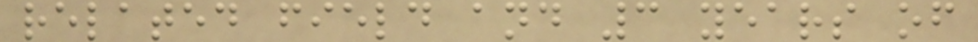related field and 3 years of
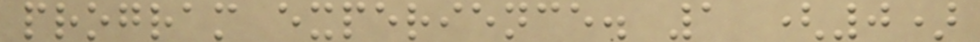program experience. 1 (0)
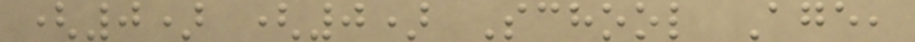(0) (0) School Age,
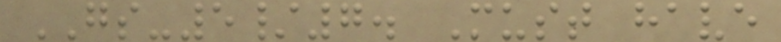GS-5/7. Must have
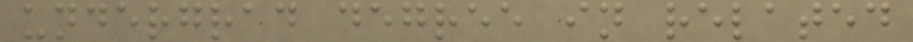undergrad degree in related
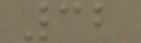32
